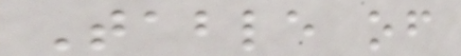Table of
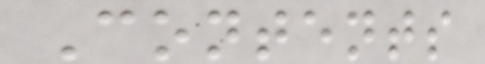Contents
